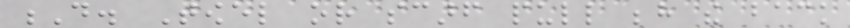D. Towel or scarf pull behind the back
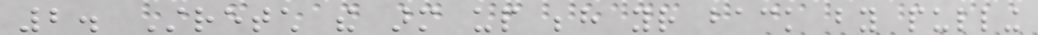2. Stretch the arm up behind your back by pulling
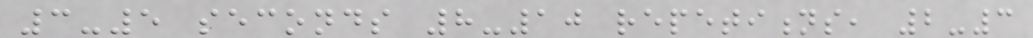3-5 seconds 8-10 repetitions, 2-3
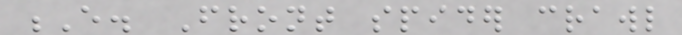E. Front spider crawl
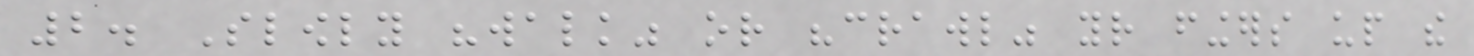2. Slowly "walk" or "crawl" your fingers up the
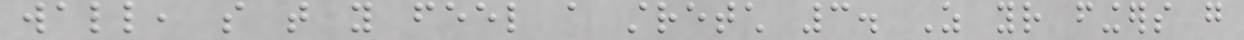wall, so that you feel a stretch 3. As your fingers go
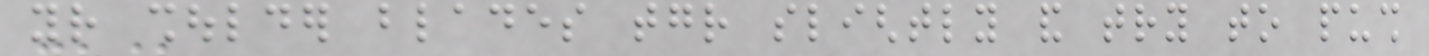your shoulder blades together slightly and try to push
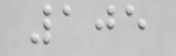105
